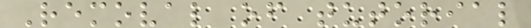Removal of tutorial
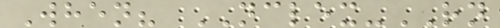When? NCLEX-RN
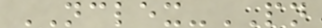NCLEX-PN
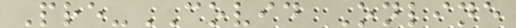Pre-COVID Online
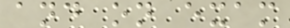and on exam
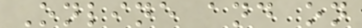Online and on
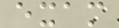exam
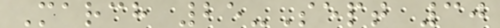March 25-Sept 30
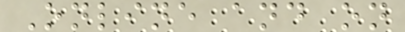Online and on
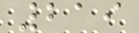219
